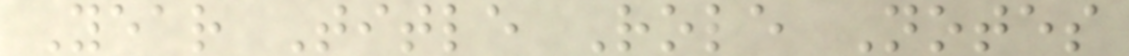Year Title Role Notes
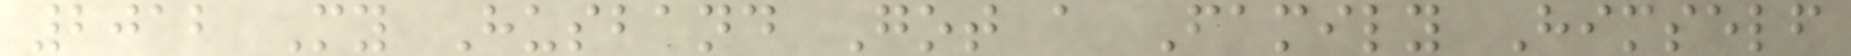2012 My Husband Got a Family Himself
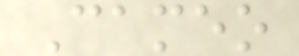Cameo
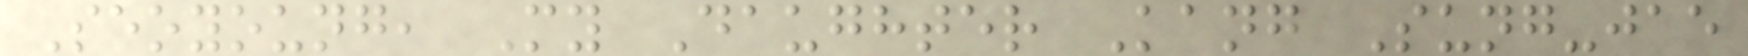Seoyoung, My Daughter Kang Sung-jae
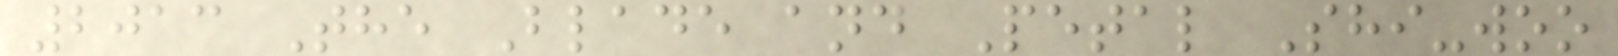2013 The Blade and Petal Shi-woo
